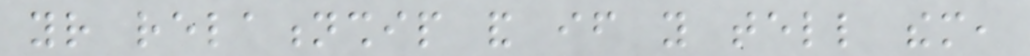your relationship and if you tell them,
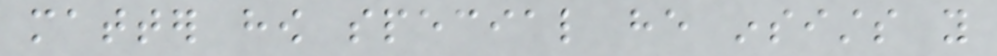matter how special he insists you
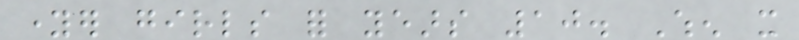younger girls for years 10. When it
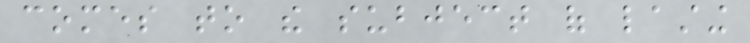comes to the subject of lasting
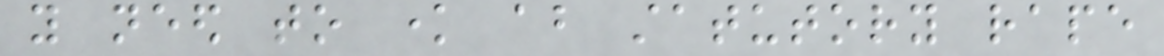you need to know about statutory rape
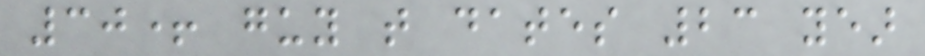30+ guy that dates 23 year
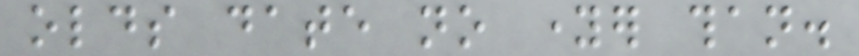olds date no younger than.
